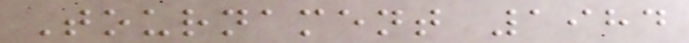Tournament 1984
